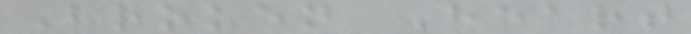Broken Heart
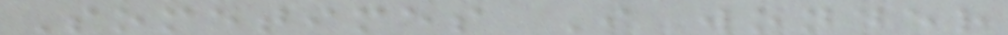Sometimes I wonder
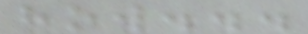how...
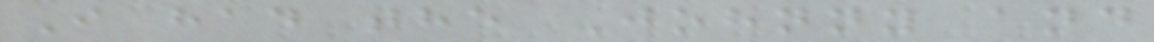I had the Johnny and
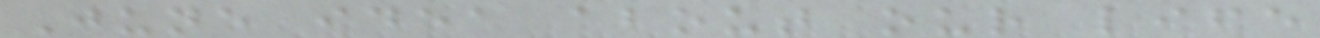June idea about our life
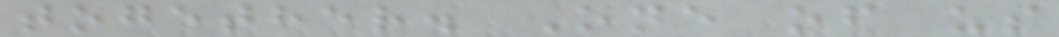together. One of us
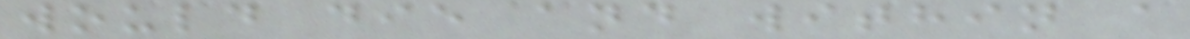would die and within a
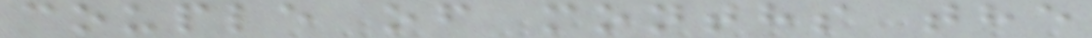couple of months the
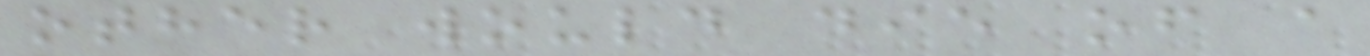other would die of a
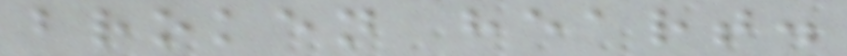broken heart.
